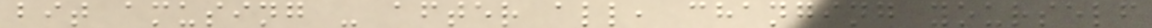bit amusing - after all, changing yourself
